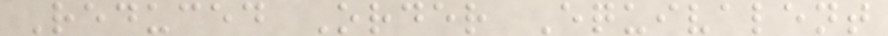Reduced Order Equivalent
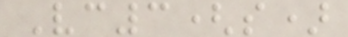Vc3(s)
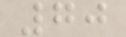70
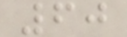60
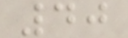40
